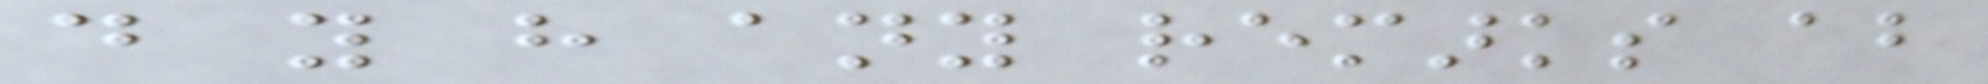do you have any remarks about
